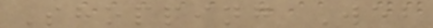Shopping Web
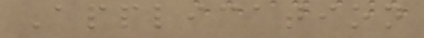Application
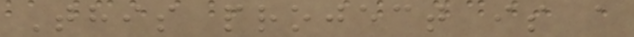This project is a
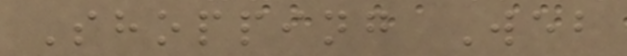Shopping Web
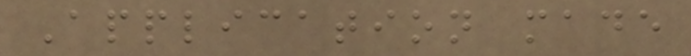Application made
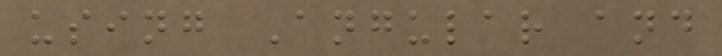using Angular and
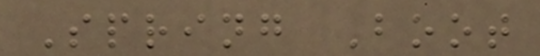Spring Boot
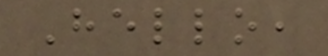Hello,
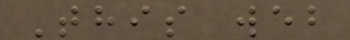This web
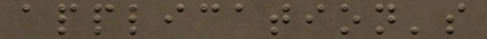application's
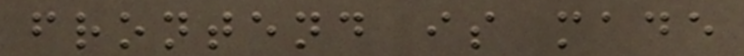frontend is made
